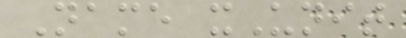Name xUnit
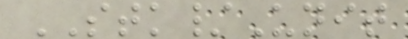STK/Unit
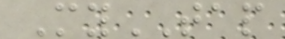MyTAP
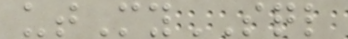utMySQL
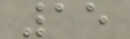15
